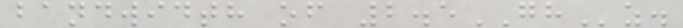bandwidth of 2.5GHz.
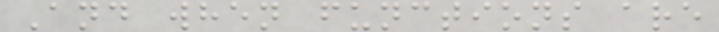And when functions are
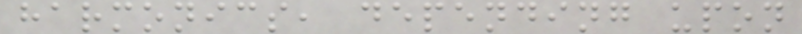harmonics, depending upon
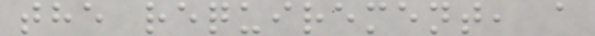the requirement, a
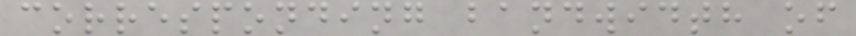corresponding bandwidth of
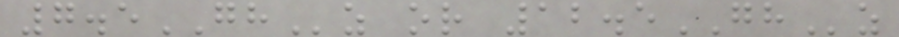7.5GHz or 12.5GHz
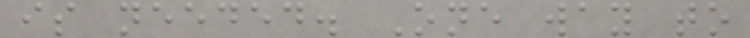is needed. One way to
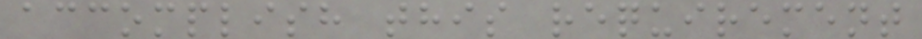accomplish this requirement
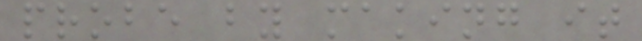probe by making it
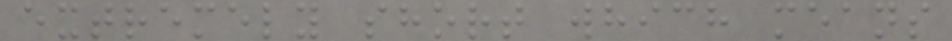extremely short which means
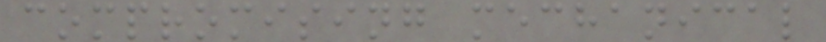compromising mechanical
